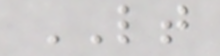LT
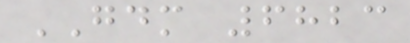GDM 6823
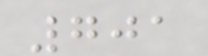701
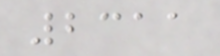2311
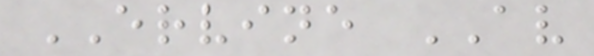ERVINE AV
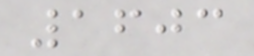1603
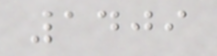1409
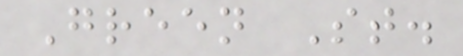Green St.
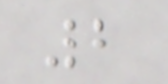2
